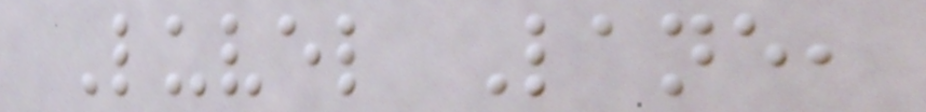Luvel Lane,
